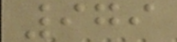979
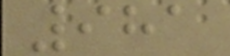981
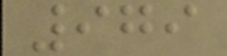979
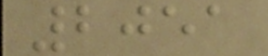2051
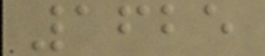1625
